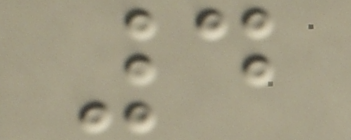4
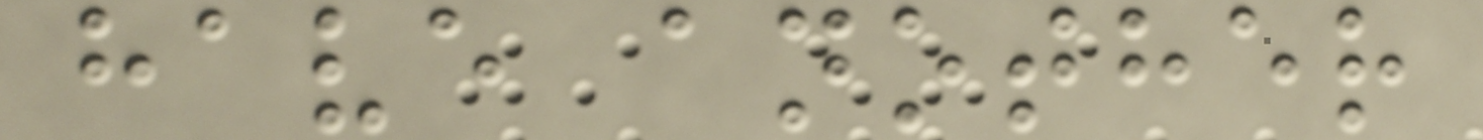have another
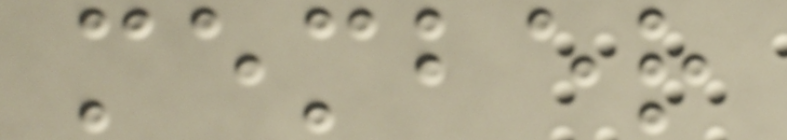member
